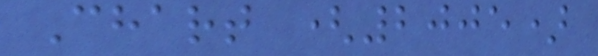Chart (2005)
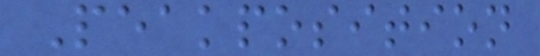Peakposition
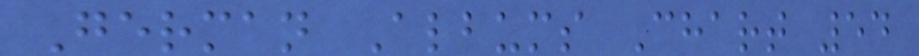German Albums Chart 54
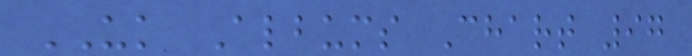UK Albums Chart 97
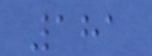181
